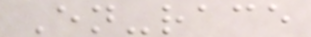En-race
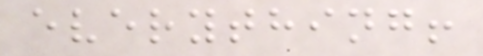everything!
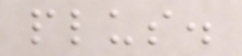plus.
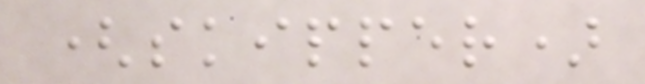(skipper)
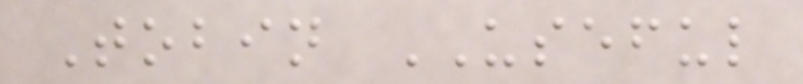Tobin USEFUL
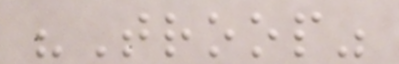"Troop"
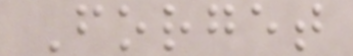Forget
